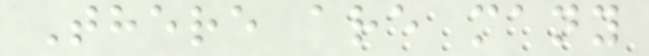There are many
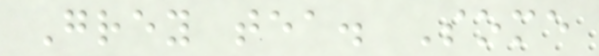Grey tea. Some
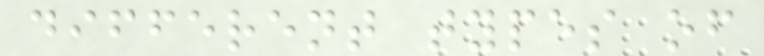different types of
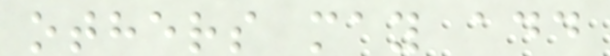others may add
